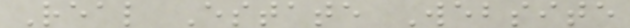Real Estate Website
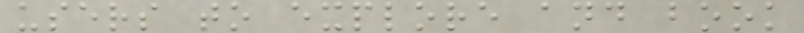users to explore and book
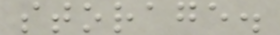storage.
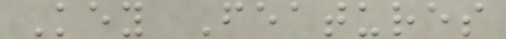Key Features
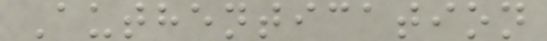Authentication
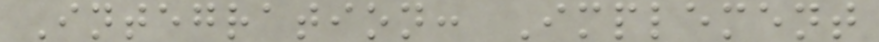Integration: Implement
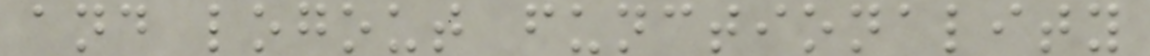and logout functionality
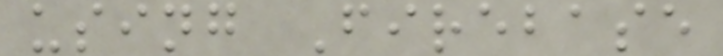using Firebase
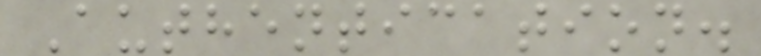Authentication.
